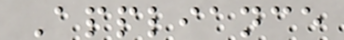Appliance
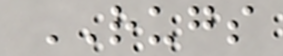RUGS
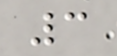3
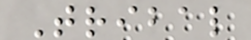Tribal
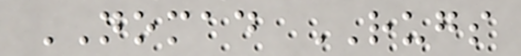NOMAD RUGS
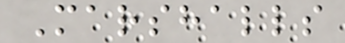Marshalls
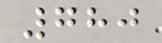780
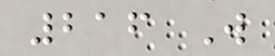216 W
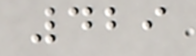429
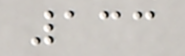133
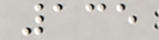135
